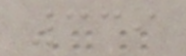339
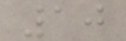10
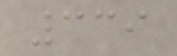339
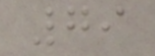79
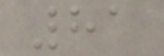81
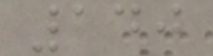140
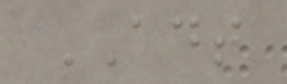ADT
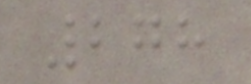278
